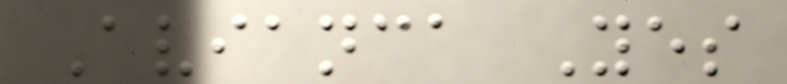Avianca Yes
